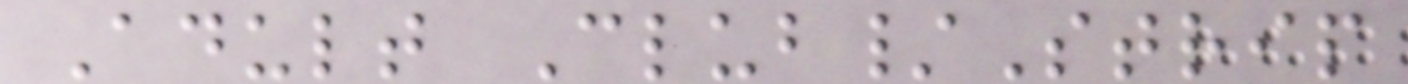Adult Club/Strip
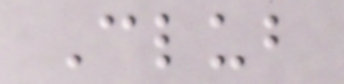Club
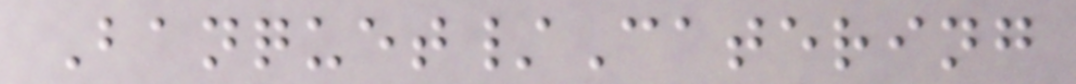Banquet/Catering
